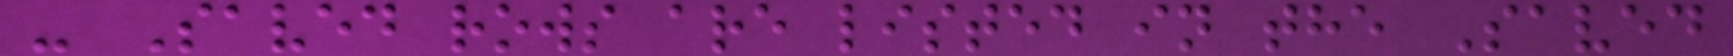- Saved rows are listed in the Saved
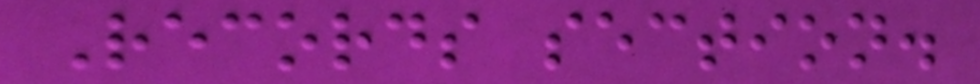Records section.
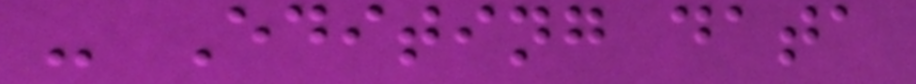- Editing data
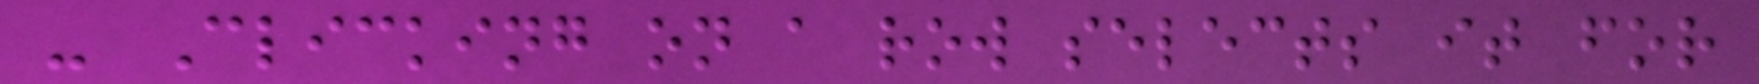- Clicking on a row selects it for
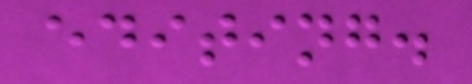editing.
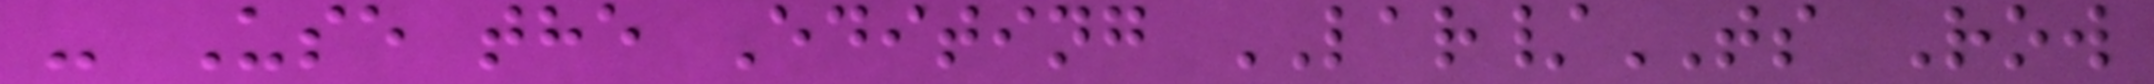- Use the Editing LAR/TS Row
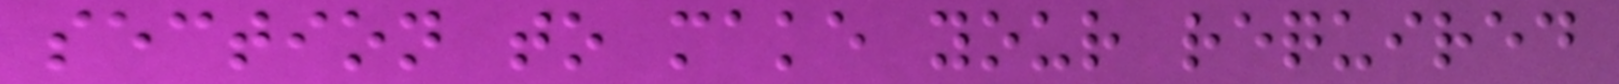section to make your required
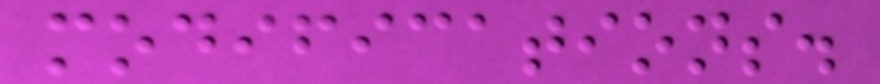modifications.
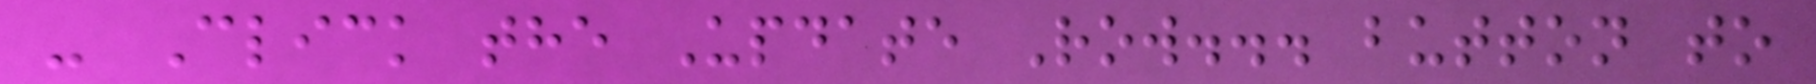- Click the Update Row... button to
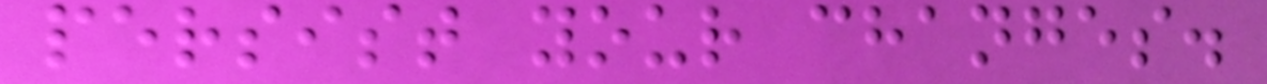persist your changes.
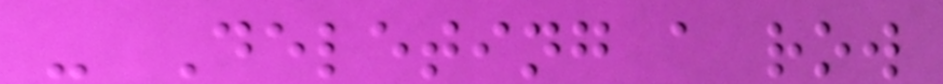- Deleting a row
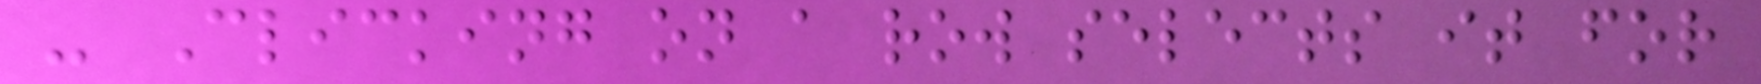- Clicking on a row selects it for
